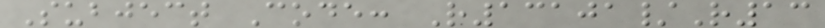Subject Code: R13101/R13
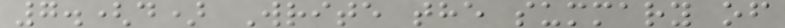7.(d) Write the summary of
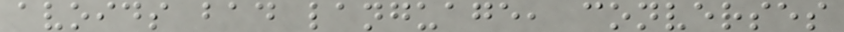avoids bad language, converses
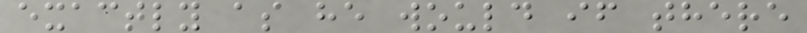exactly as he would if there
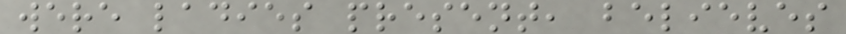were ladies present, believes
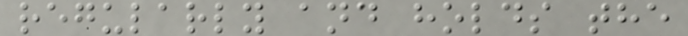regularly and holds the
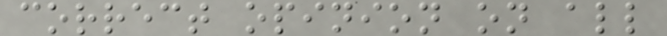correct opinion on all
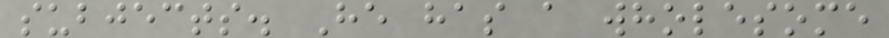subjects. He has a wholesome
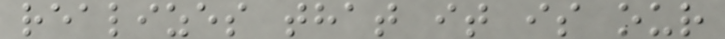realizes that it is our
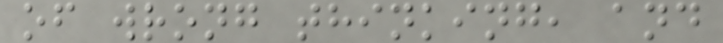of wrong thinking, and
